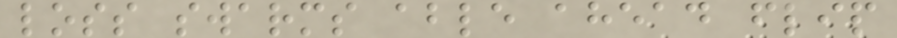loss swarms able ahead flip
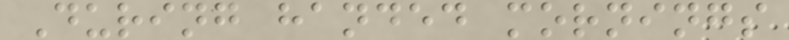During handed mornings
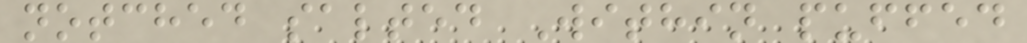notched salted Within puffed
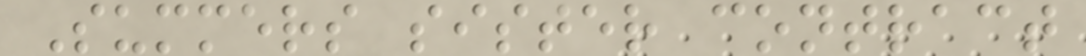Summers sister contract
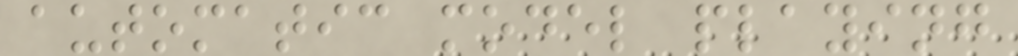automatic model playing
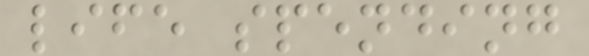life spending
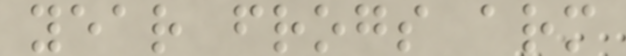year frogs arm
